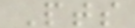Pts
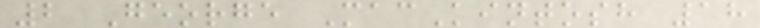2 George MacKintosh 18
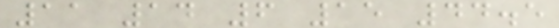11 14 6 15 44.5
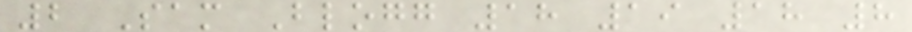2 Sam Blogg 18 19 18 8
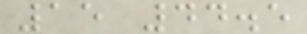15 44.5
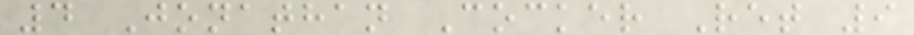4 Jonathan Cocker Ret 9
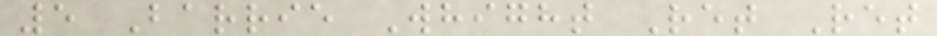5 Barrie Whight Ret Ret
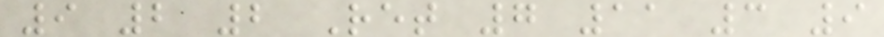9 2 2 Ret 7 11 3 9
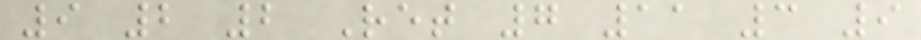9 2 2 Ret 7 11 3 9
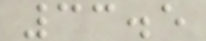33.5
